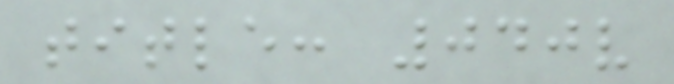title: 040v
